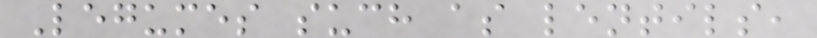Legumes such as lentils,
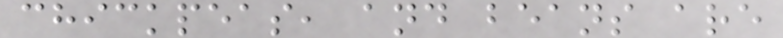chickpeas, and beans are
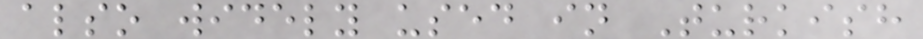also widely used in Turkish
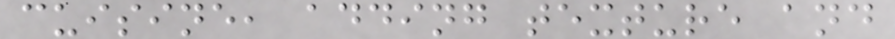cuisine, adding texture and
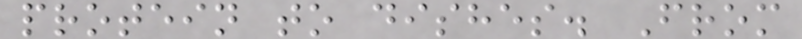protein to dishes. From
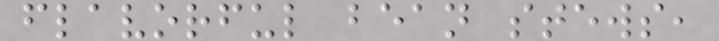flavorful bean stews,
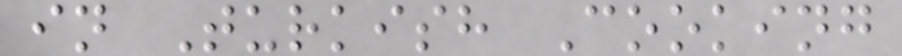in Turkish Cooking
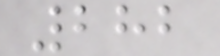282
